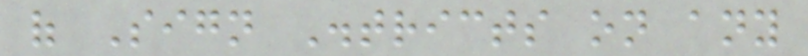of Sign Districts on any
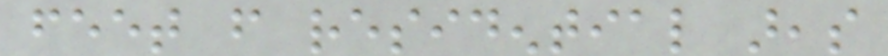feet from residential areas
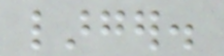larger.
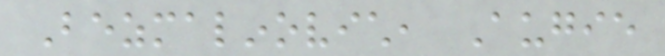Bezmalinovich, Augie
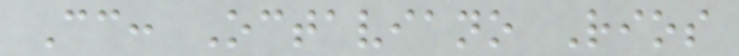Cc: Octaviano Rios
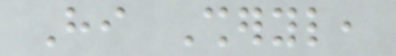Hi Sheryl,
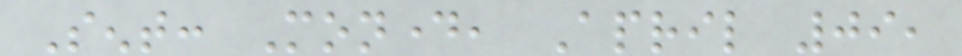Sent: Monday, April 09,
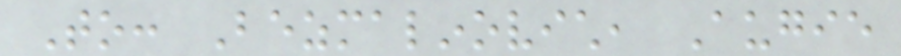To: Bezmalinovich, Augie
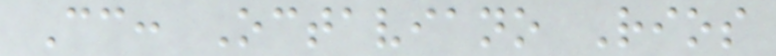Cc: Octaviano Rios
